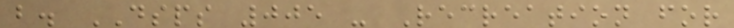b. DSPS 005 - Recreation for
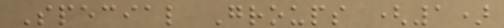Special Groups (1)
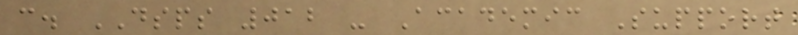c. DSPS 012 - Academic Support
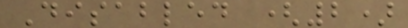Disabled (2)
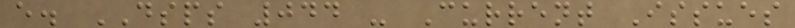e. DSPS 044 - Current Issues
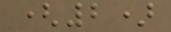(2)
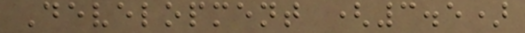Development (3.5)
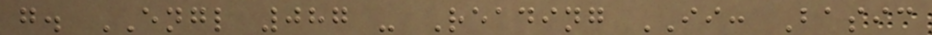g. ENGL 087 - Reading II: Basic
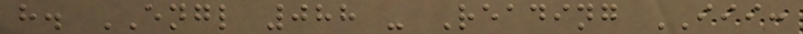h. ENGL 088 - Reading III:
